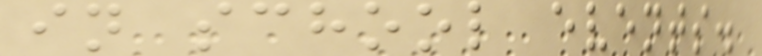in school events.
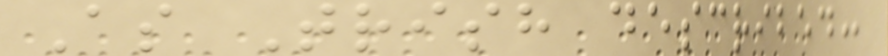As Trish described:
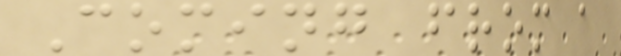Coming from a
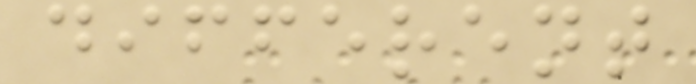different
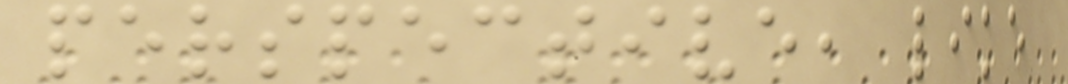perspective, like
